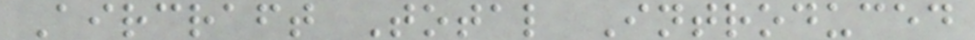Aircraft Total Introduced
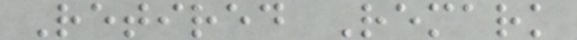Retired Remark
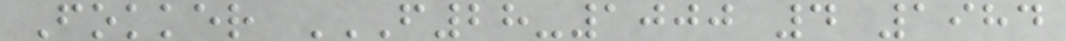Fokker F28-1000 4 1984
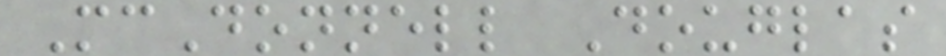McDonnell Douglas
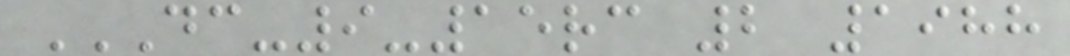DC-9-15RC 2 1988
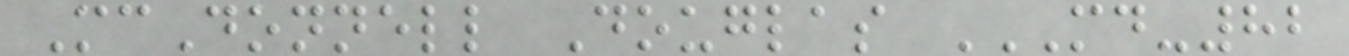McDonnell Douglas MD-82
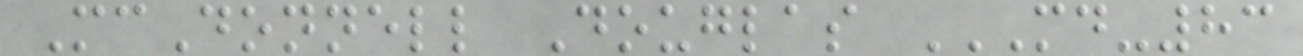McDonnell Douglas MD-83
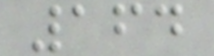164
